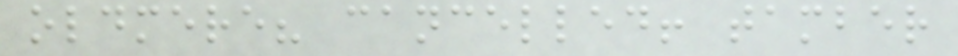oldmere? cancelled! tamber
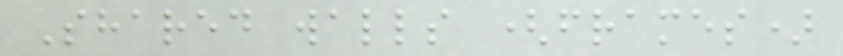Shared walls (frames)
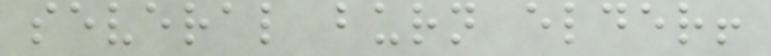several burn elder!
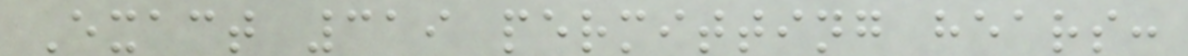Exact 319 permitting hears:
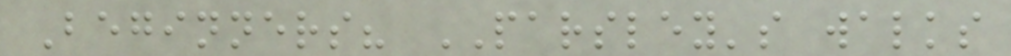Beginners? PARSLEY's walks
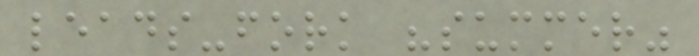leads-fork "summer"
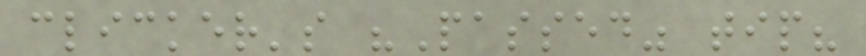clicker's "Passed" tip?
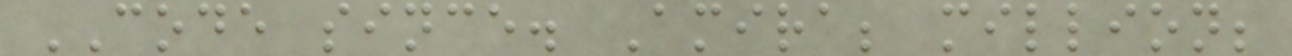CODE since. Amira; million;
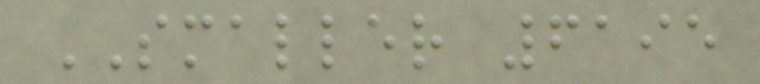SMALLER 6195
